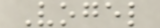Vogel
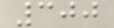300
